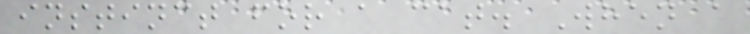instinct for a cat. When a
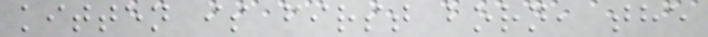kitten is first born, the
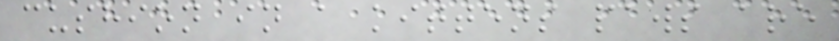cushion in a kittens paws are
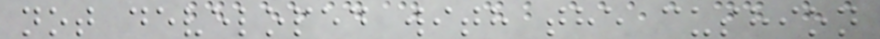not developed with the cushion
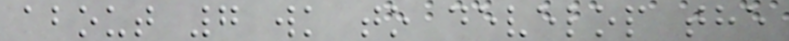about 7 wk to develop the
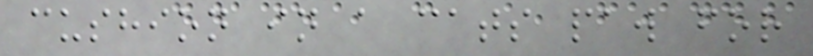cushion in a cats paw for
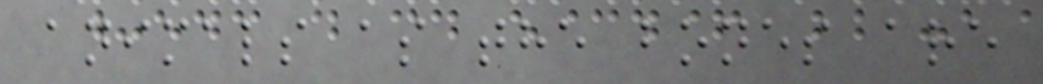animals as the bones are
